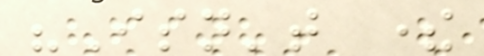"Isn't there
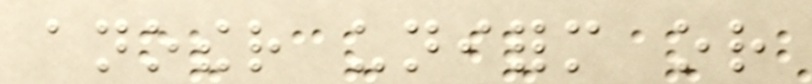another uniform or
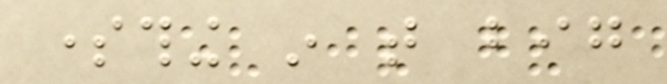something in that big
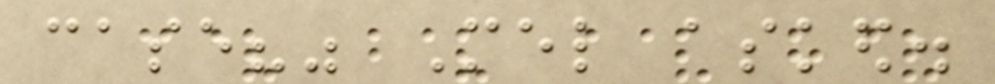case?" Mel asked.
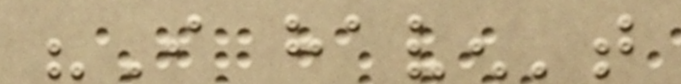"I haven't
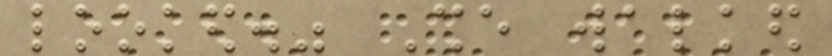looked." She walked
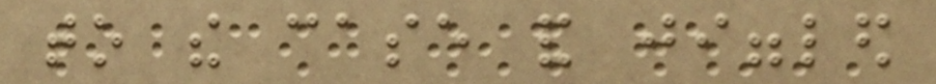to the case and jiggled
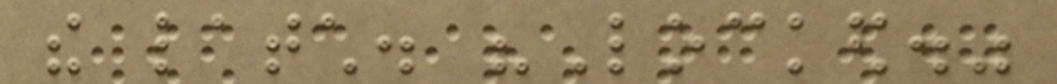the latch. "Locked."
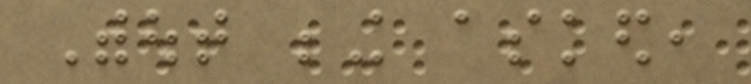Without being asked,
